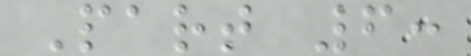Part 6:
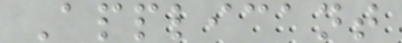Applicant
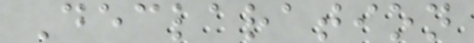Declaration
